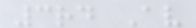3rd Av
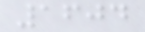1604
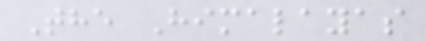The Himalayas
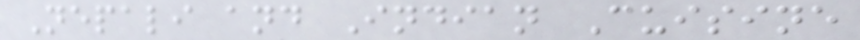Nepali and Indian Cuisine
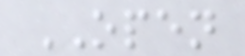OPEN
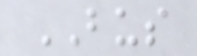BUS
